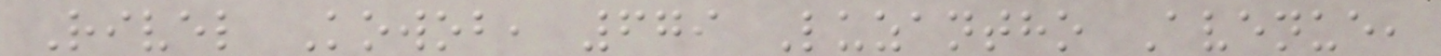Rivel Kowob, 679 Luzantho Avenue,
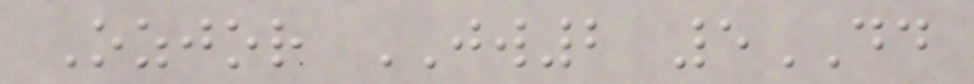Ozjor JW2 5DD
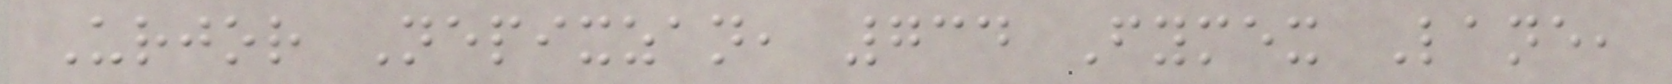Urjor Nepixzan, 734 Fymex Lane,
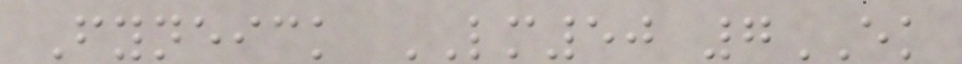Fyneick LM50 7EK
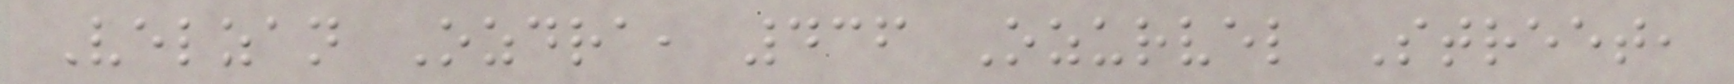Velzan Ozdra, 436 Ozurvel Street,
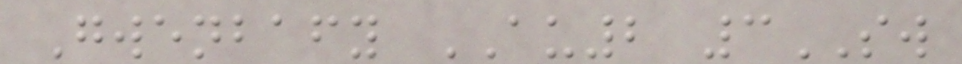Gwenbafy AU2 3SW
